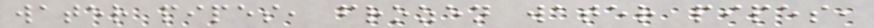water pipes, frozen water pipes,
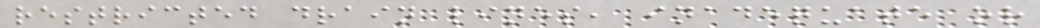restricted drain lines, inadequate or
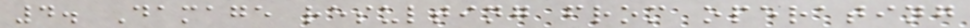4. Damage resulting from operating
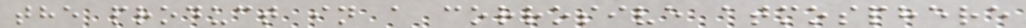the product in a corrosive atmosphere
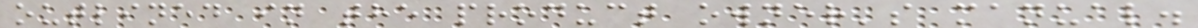outlined in the product owner's manual.
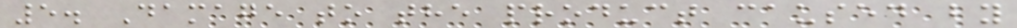5. Damage to the product caused by
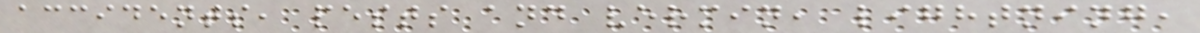accidents, pests and vermin, lightning,
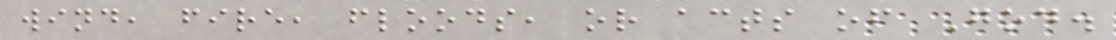wind, fire, floods, or acts of God.
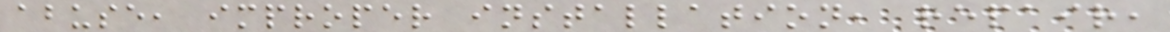abuse, improper installation, repair,
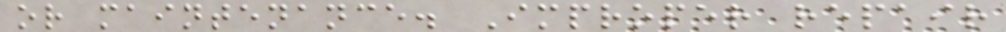or maintenance. Improper repair
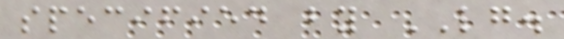specified by LG.
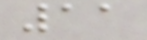11
